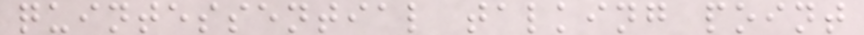quintessential talking point
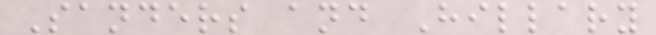Sanders and Hillary
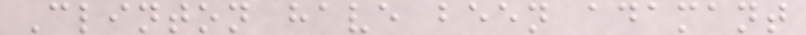Clinton have been adamant
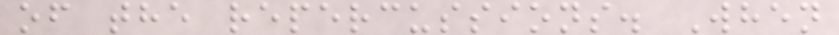of the repercussions. When
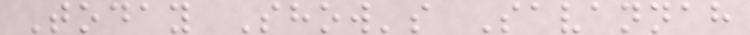Today Show's Savannah
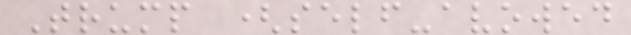Trump (self-avowed
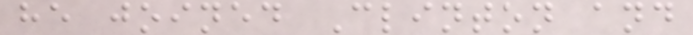he joined Clinton and
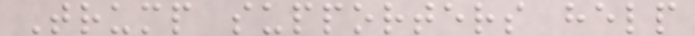Trump supporters help
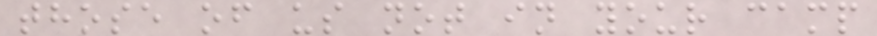those of us not in your camp
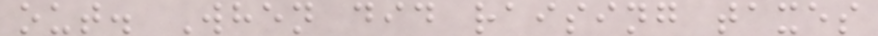out. When did raising taxes
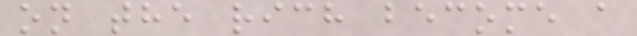on the rich become a
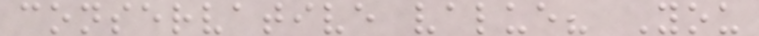conservative value? You
